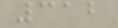312
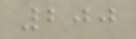200
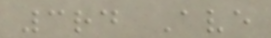3rd Ave
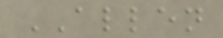ALLEN
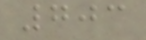703
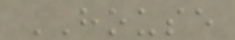HOUSE
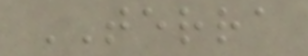TERRA
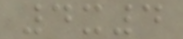4x4
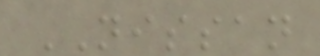NISSAN
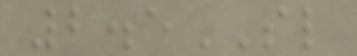2.5SL
